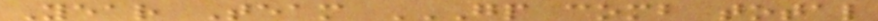Year Team GP COMB TOTAL
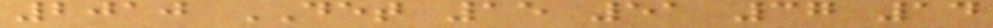2010 DET 15 51 37 14
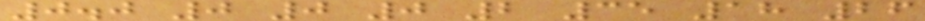0.0 0 0 0 2 35 18 26
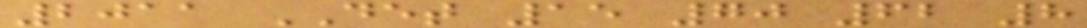2011 DET 15 70 62 8
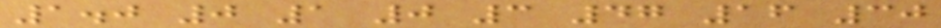1.0 0 1 0 3 47 16 30
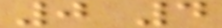0 4
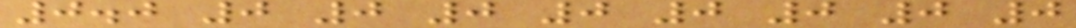0.0 0 0 0 0 0 0 0 0
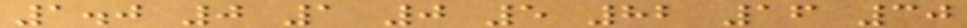1.0 0 1 0 5 82 16 30
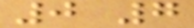0 7
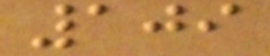109
